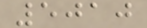5010
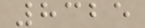8325
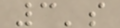3's
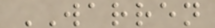WARREN
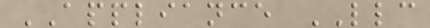APPLIANCE LLC
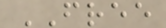FREE
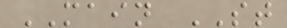MAIN ST
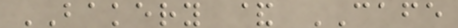BAKERY & CAFE
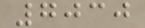7030
